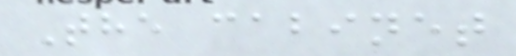The cabinet
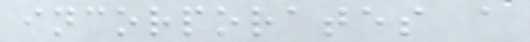incorporates a
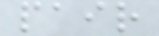pair
